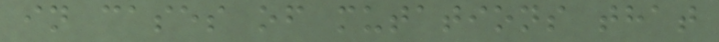in cases of mutations that
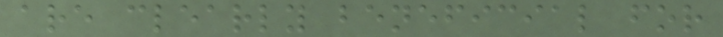are clearly beneficial for
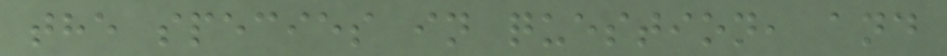the species in question, and
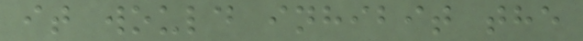it would inhibit the
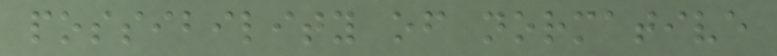possibility of normative
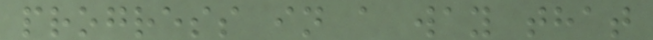progress in a way that
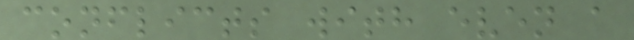conflicts with even a
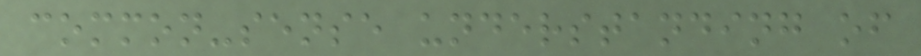common-sense understanding of
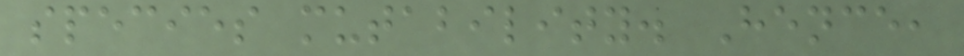species mutability. Hence,
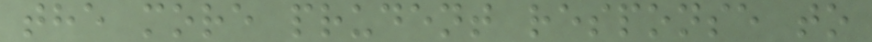the more prudent response to
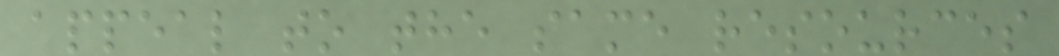appeal to the same resources
